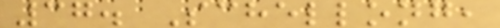37. Schellong,
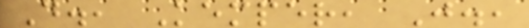D., Kemper, J.,
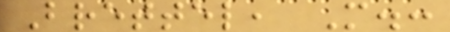Brettel, M.:
